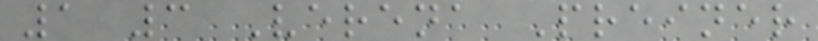1 3 Verena Preiner
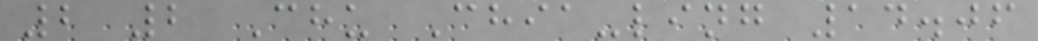2 2 Chu Chia-ling 14.06
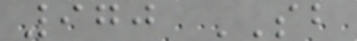970 SB
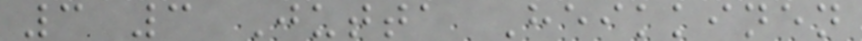3 3 Jutta Heikkinen
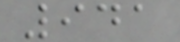941
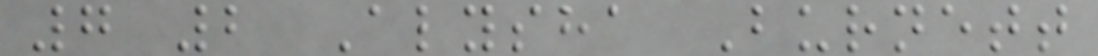7 2 Alysha Burnett
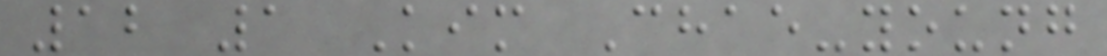12 1 Kim Chae-young
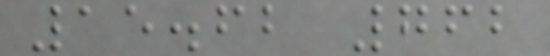15.62 762
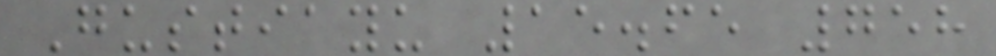Gustiayu 15.65 758
